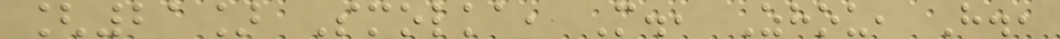[21] Smolka, M., Zhou, H.,
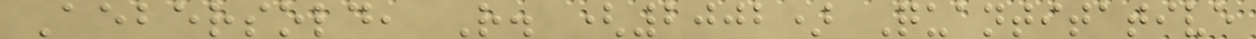Aebersold, R. (2002) Quantitative
